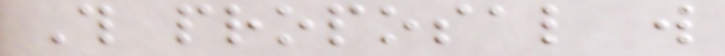This proposal will
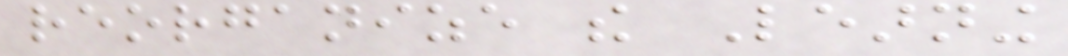reorganize the Learning
